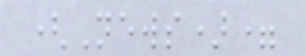(News)=
